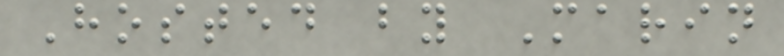Hosted by Marin
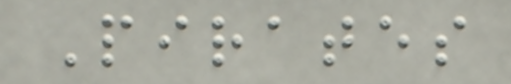Pirates
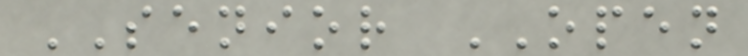SENIOR OPEN
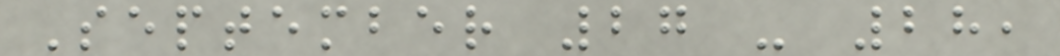September 27 - 28,
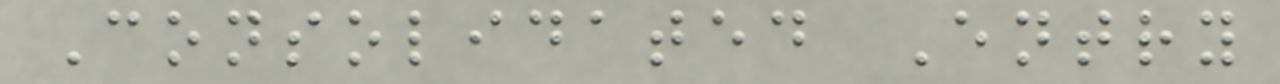Consolidated Entry
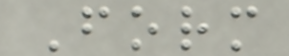Form
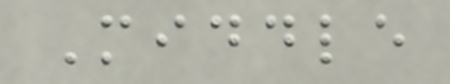Middle
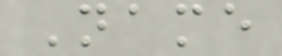Name
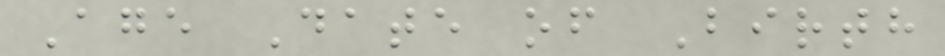Age Date of Birth
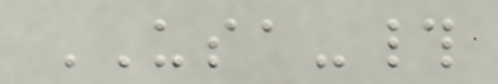USA-#
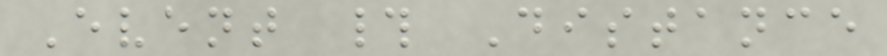Event # Distance
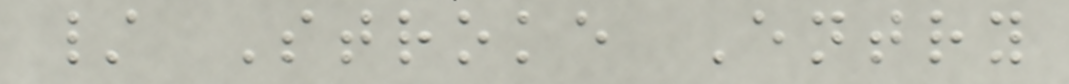/ Stroke Entry
